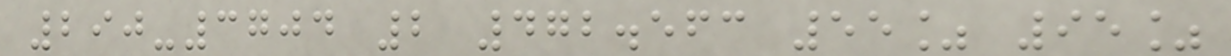290-3704 2 472.563 55% 95%
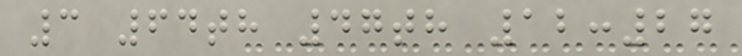3 64th 47th 12:27
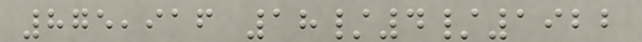875,916 18/4/1922
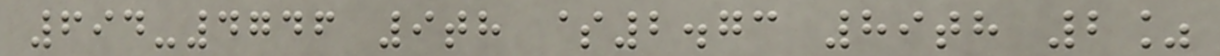694-4746 9th $2.73 89th 2%
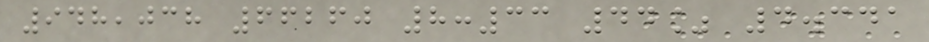948,038 66260 8:33 44% 4.341
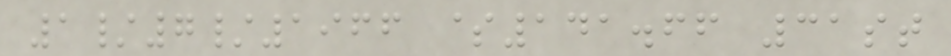1/7/1966 $141.66 31st
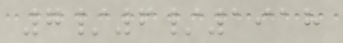7/6/1918
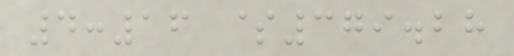4:16 $379.28
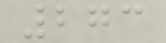273
